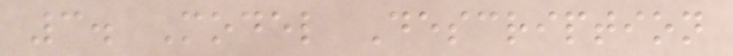3. Model Description
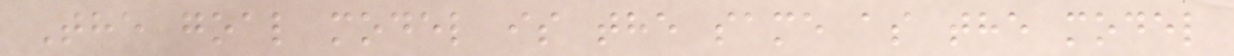The goal model is the same as the model
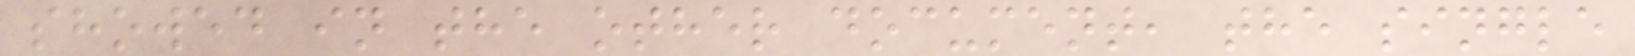showed in the other document, the single
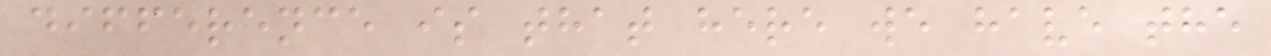difference is that here we have the
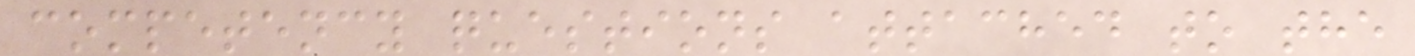competency questions attached to the
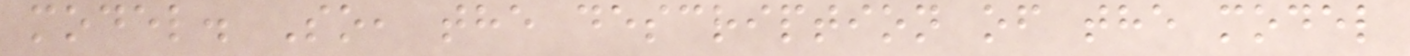model. So, the description of the model
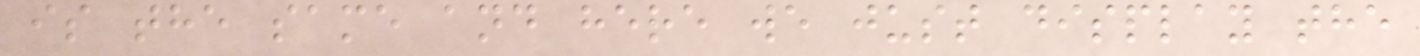is the same and here we just display the
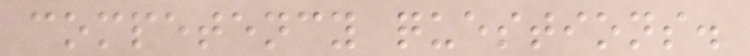competency questions.
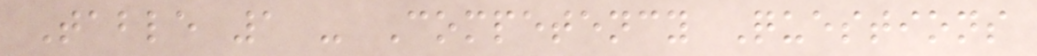Table 1 - Competency Questions
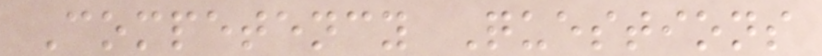Competency Questions
